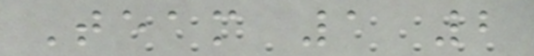Team 1 2
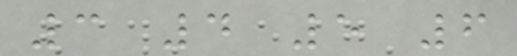3 4 5 6
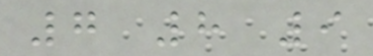7 8 9
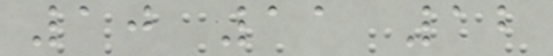10 11 12
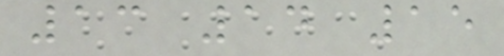13 14 15
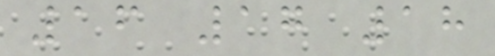16 17 18
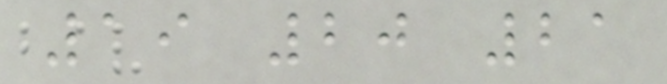19 20 21
